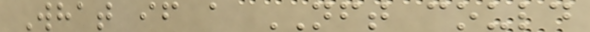What if a NFT could
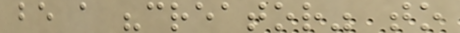be a "creator" to
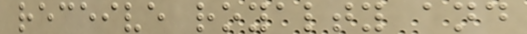receive royalty and
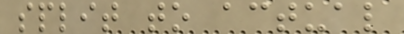split to actual
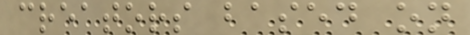creators based on
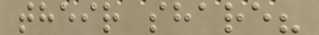their share?
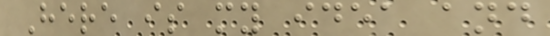Here is my idea and
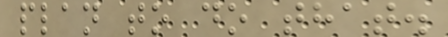plan to do that.
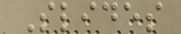Slides
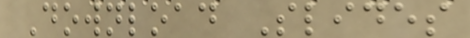Download Slides
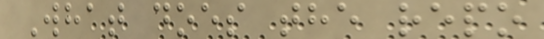What does the repo
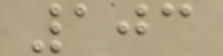103
